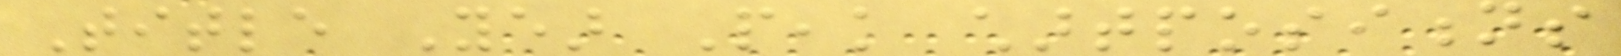Title Year Peak chartpositions
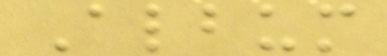Album
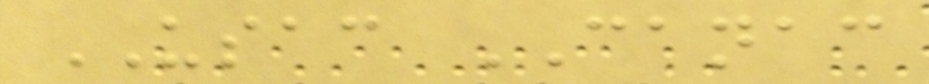USAC CANAC
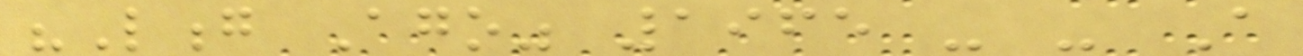"Long Ago" 1965 - - A
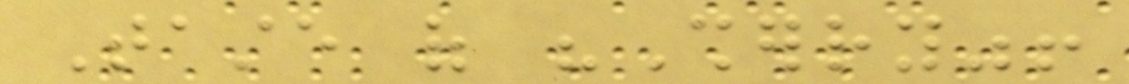Taste of "Sherry"!
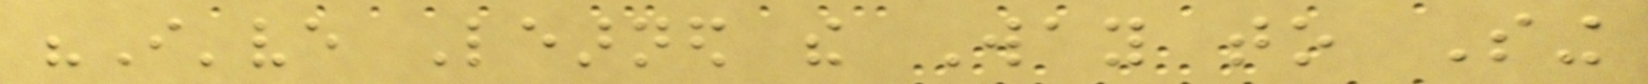"I've Learned the Way to Sing
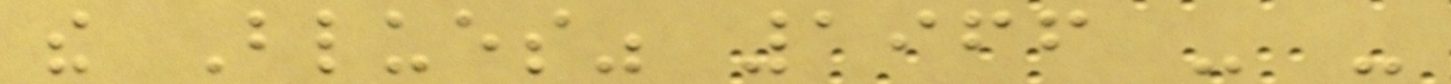the Blues" 1966 - -
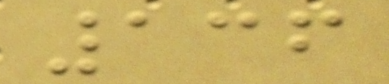136
